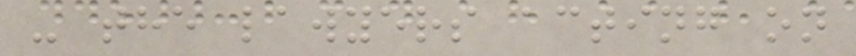- the lawyers acting on
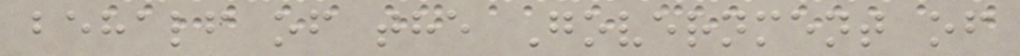behalf of the Government of
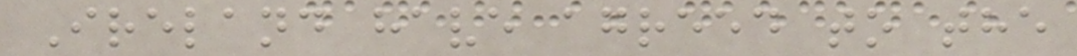Ireland have agreed to the
